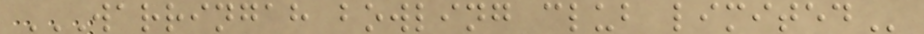WARRINGAH BOWLING CLUB LIMITED
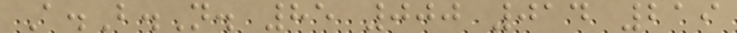A.B.N. 85 000 014 219
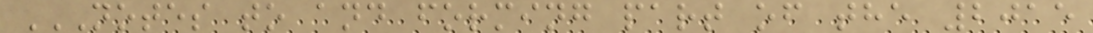NOTES TO AND FORMING PART OF THE 2015
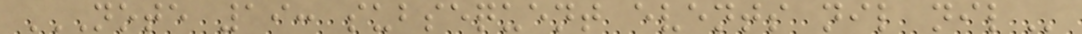NOTE 19: SUBSEQUENT EVENTS NIL NIL
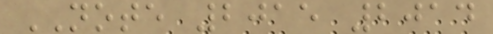NOTE 2015 2014
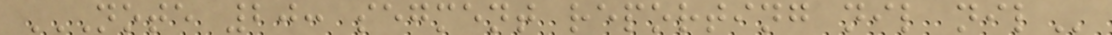NOTE 20: SEGMENT REPORTING NIL NIL
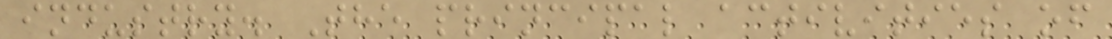industry. The principal activities of
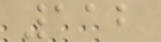112
